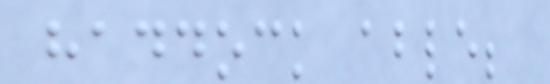haddock able;
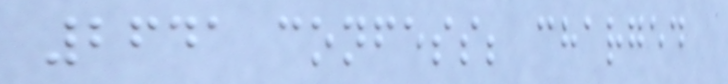2641 confess; charged
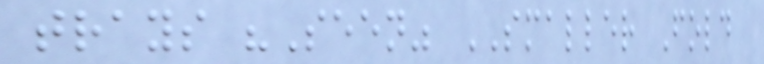trays "Seen" SMALLER Fold
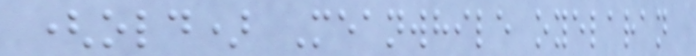(old) Meanwhile oyelaran
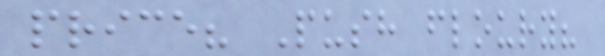price? Push floury?
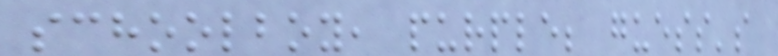schoolboy, purple; guess's
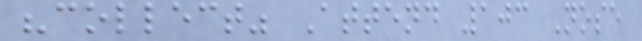"collect" Attend 103 Nose
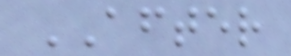AFTER
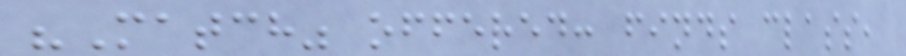"Match" offered: finds class,
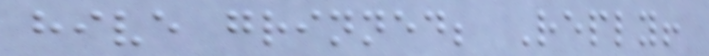hive grinned; Reply!
